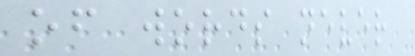of words never
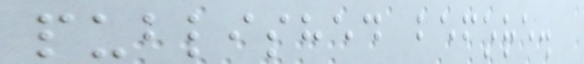published before.
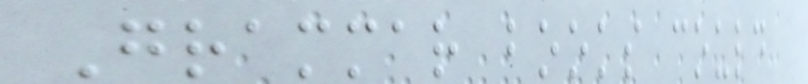Grammar books could
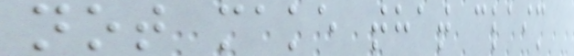not make that claim
